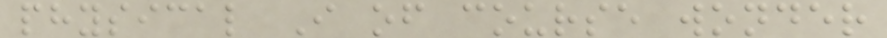physical I of course wonder
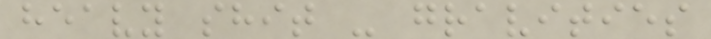heavy shit - gravities
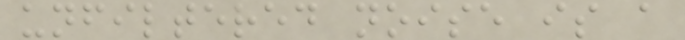unfiltered noise is a
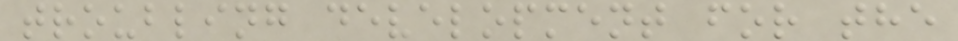troubling development for the
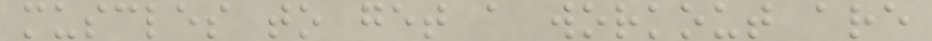muscles to get a workout are
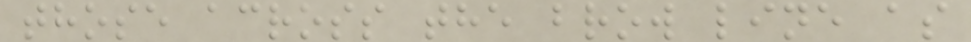those across the brow line as
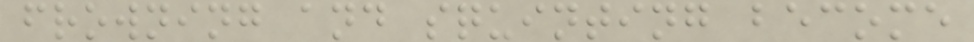frowning and squinting become
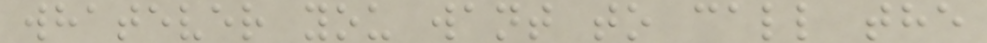whatever you want to call the
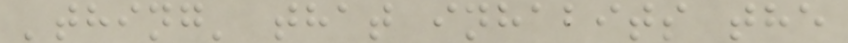'thing' that inhabits the
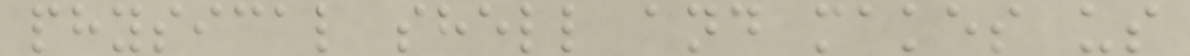physical shell and makes us
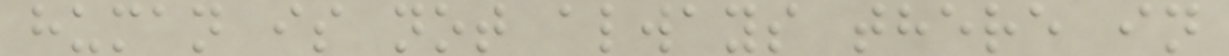human is not always there in
